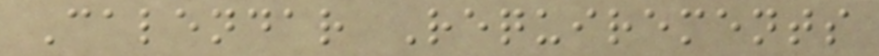Calendar Requirements
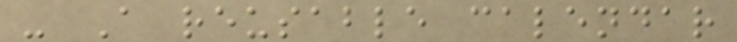- A reusable calendar
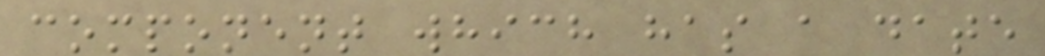component which has a date
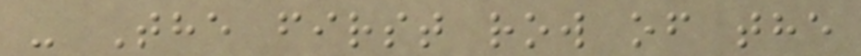- The first row of the
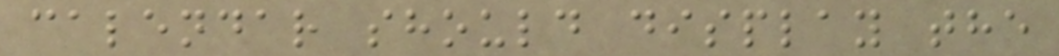calendar should display the
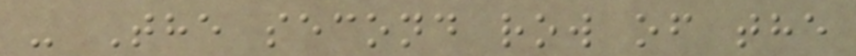- The second row of the
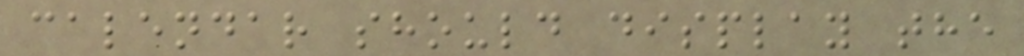calendar should display the
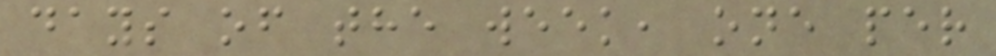days of the week, one per
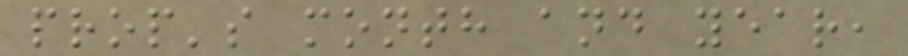prop's month and year,
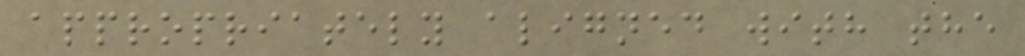appropriately aligned with the
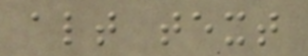alt text
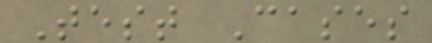Test Cases
